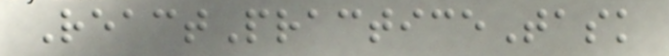ReactPracticeTask
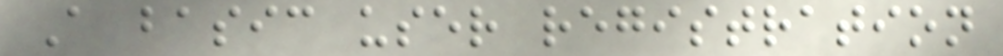A basic user registration
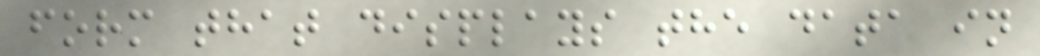form that displays the data in
